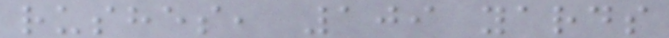rushes, 109 yards
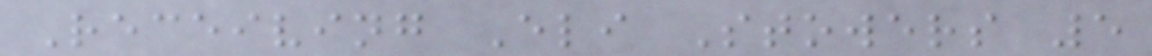Receiving Eli Stowers 5
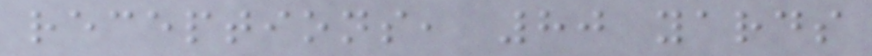receptions, 80 yards
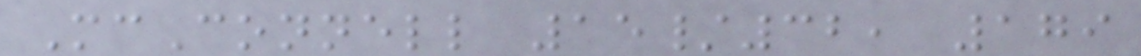McConnell 15/32, 179
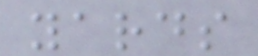yards
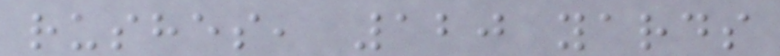rushes, 120 yards
